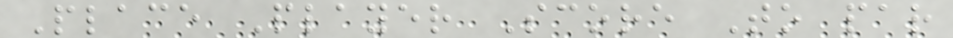Place Player Score To par
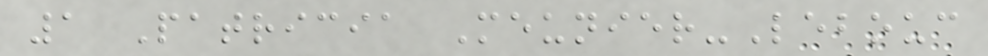1 Patricia Meunier-Lebouc
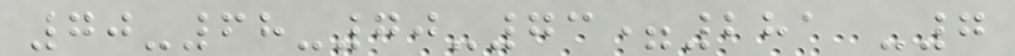70-68-70-73=281 -7
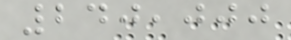240,000
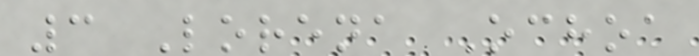3 Lorena Ochoa
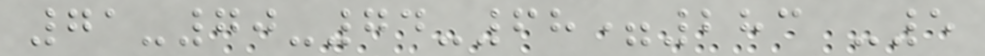71-70-74-68=283 -5
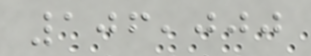106,000
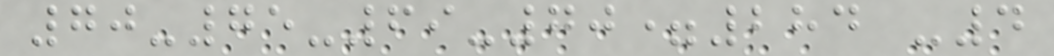70-75-69-70=284 -4
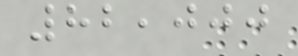82,000
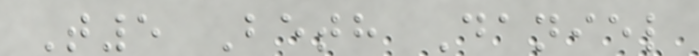T5 Beth Daniel
